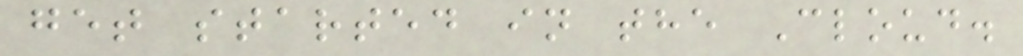get started in the Cloud.
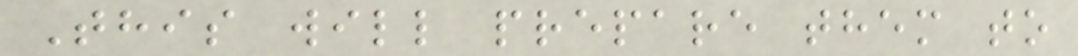This will prepare them to
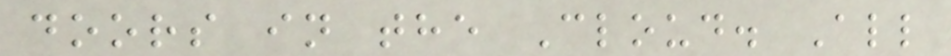doors in the Cloud. All
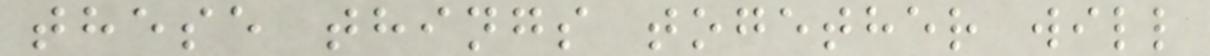these things together will
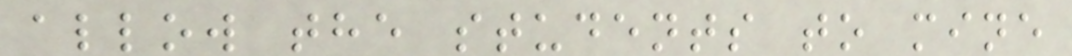allow the students to mine
